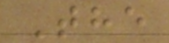The
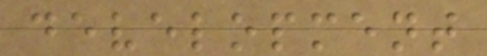development
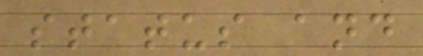status and
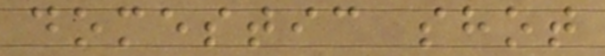domestic shot
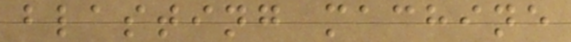blasting machine
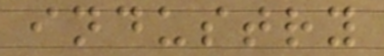industry
